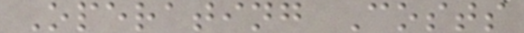Operating Costs
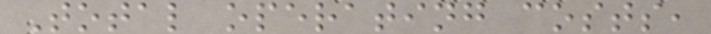Total operating costs,
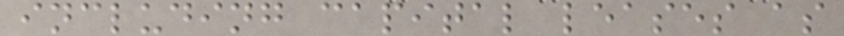including capital leases as
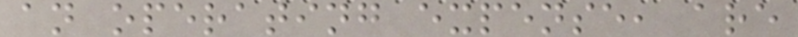an operating expense, are
